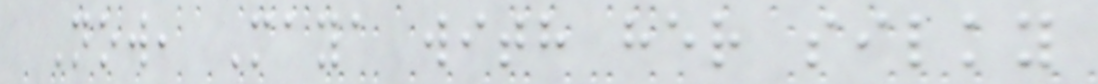Now, Maya with her silky
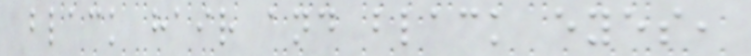black hair and black eyes,
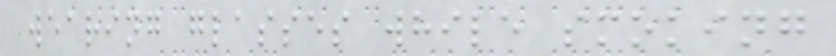wearing glasses while smoking
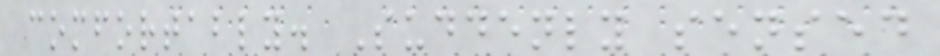comfortably. Suddenly sensed
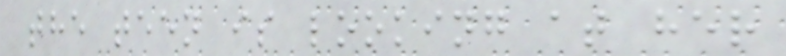the teen is looking at her
